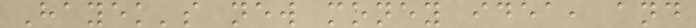Hayek's new money idea, and
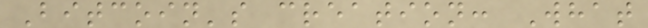Bitcoin's creation: What
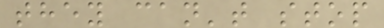they can't stop
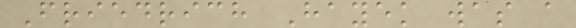Friedrich Hayek was a
